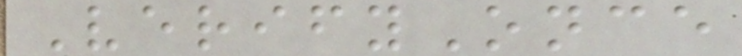VerifyOnce
